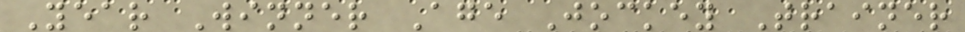Year Winner Age Jockey Trainer
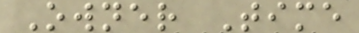Owner Time
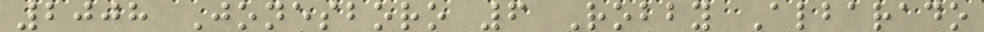2008 Jonesboro 6 Robby Albarado
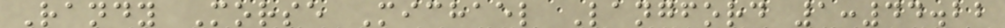Randy Morse Michael Langford 1:44.22
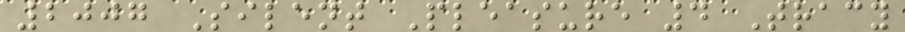2007 Silent Pleasure 4 Tracy
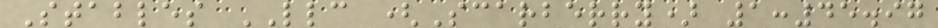Stables LLC (Scarberry) 1:45.97
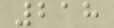218
